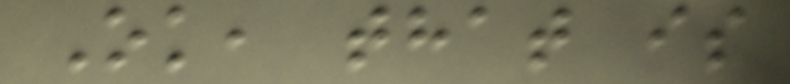Ok, that is
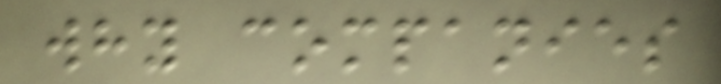why companies
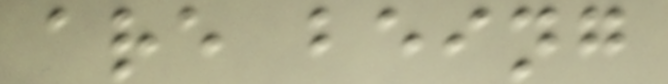are being
